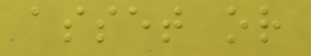asset or
